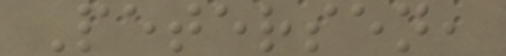Petersen,
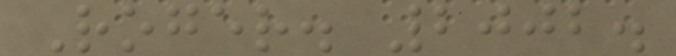Roger. 2002.
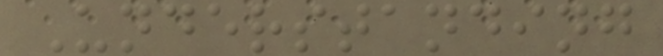Understanding
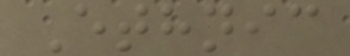Ethnic
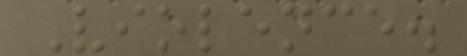Violence.
